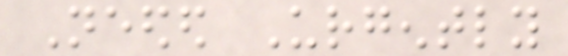Needed Urgently
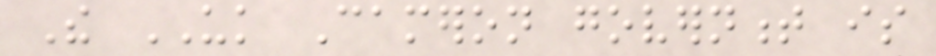The UK Cameron government is
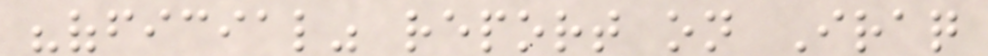"official" report on Iraq
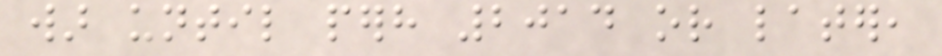war until perhaps 2014 or later,
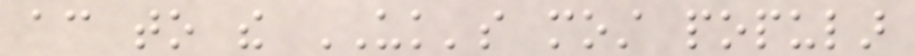according to the UK's most popular
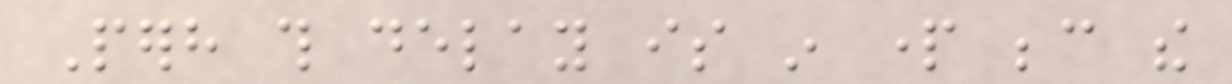Perhaps this delay is in part because the
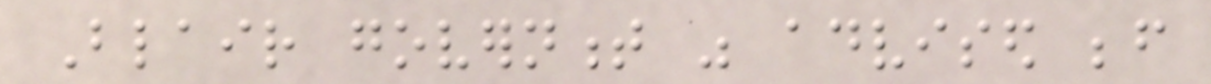Blair government was advised before
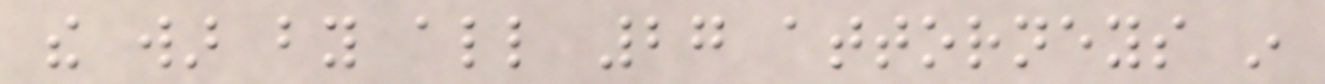the war by all 27 attorneys in
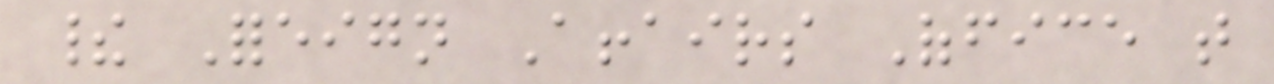their Foreign Affairs Office that
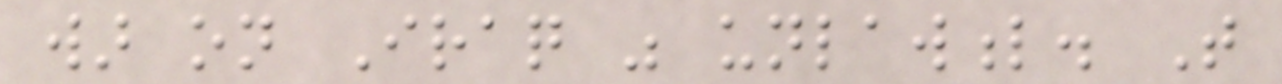war on Iraq was unlawful. That
